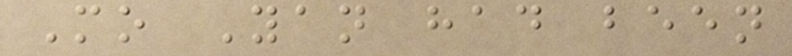Mo Yan had been
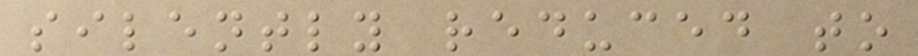silently reduced to
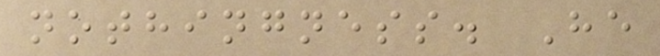nothingness. He
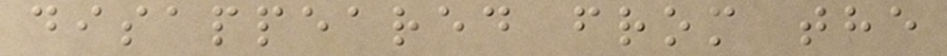disappeared from the
